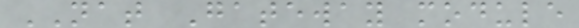NAT Gateway module
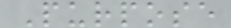Purpose
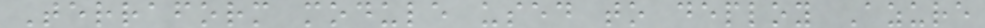Terraform module used to deploy Azure
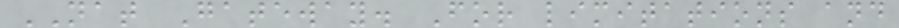NAT Gateway. For limitations and
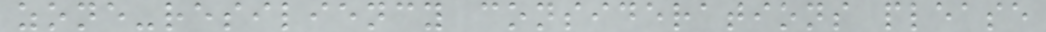zone-resiliency considerations please
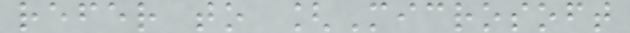refer to [Microsoft
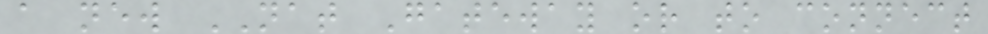a new NAT Gateway or to connect
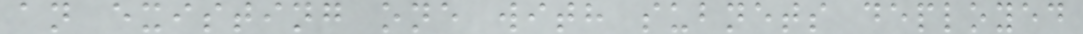an existing one with subnets deployed
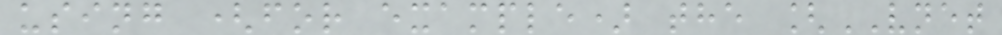using (for example) the [VNET
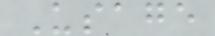Usage
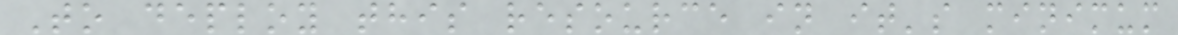To deploy this resource in it's minimum
